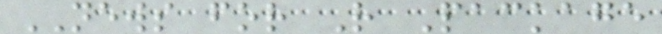NEWS for R Package
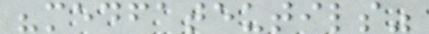"medfateutils"
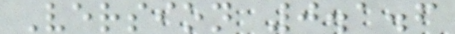Version 0.1.6
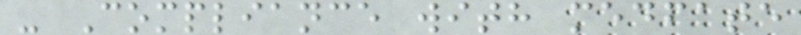- Compliance with medfate
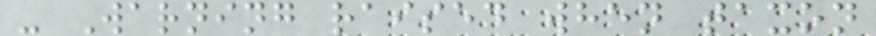- Warning raised when taxon
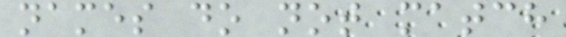names do not match
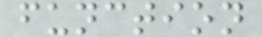function
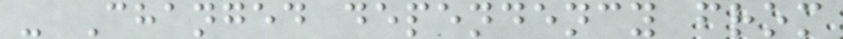- Changed dependency from
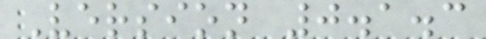Version 0.1.3
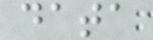data
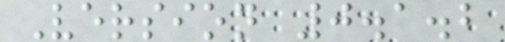Version 0.1.2
